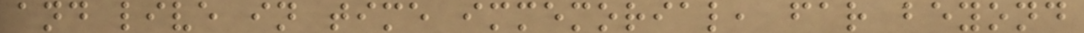and live in time immemorial, far beyond
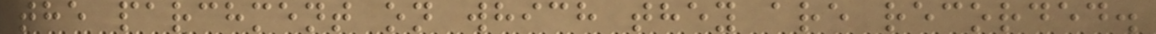the parchment on which they are recorded.
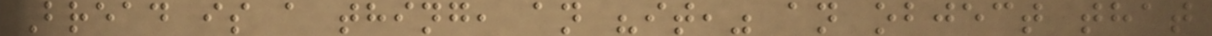Bread is a thing, an "it," an object that
